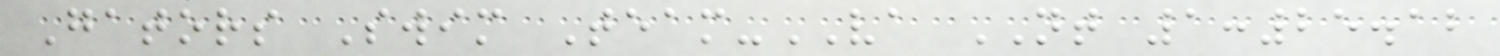Gators Swim Team-VA NT 1:25.12
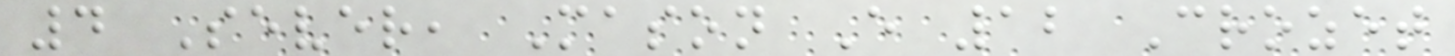4 Sever, Mason E 12 Crozet
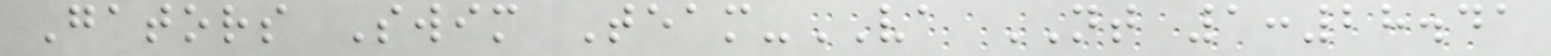Gators Swim Team-VA NT 1:28.41
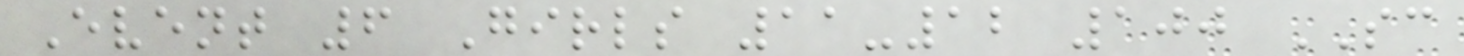Event 6 Girls 11-12 100 SC
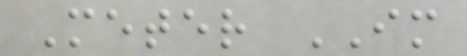Meter IM
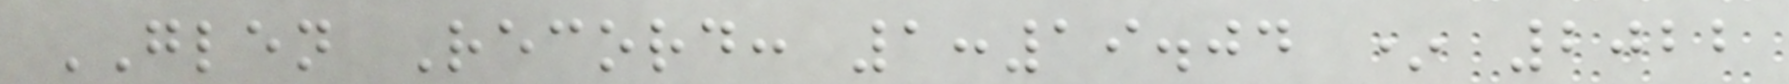GLEN Record: 1:19.04 * 2022
